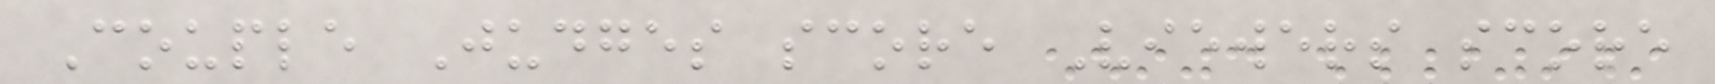Couple Judges score Viewers score
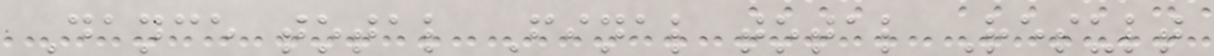Dance total Final total Result
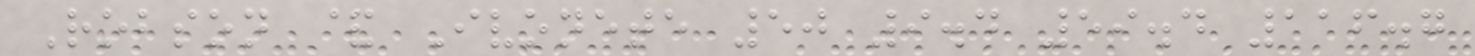Robson & Ivonete 50 9.4 59.4 116.7
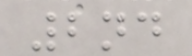2nd
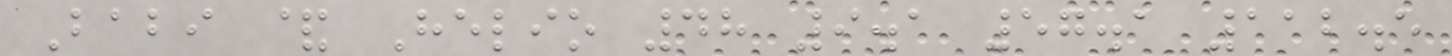Babi & Helio 48 9.1 57.1 112.5
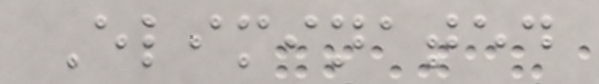Eliminated
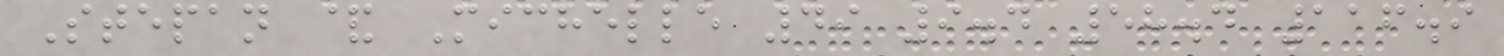Stepan & Michelle 49 9.4 58.4 116.9
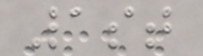1st
